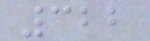322
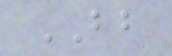BB
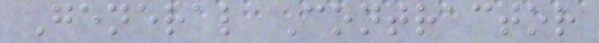General Contractor
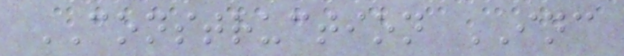CONSTRUCTION INC
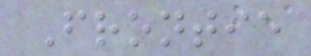Frontie
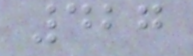427
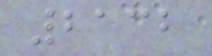2132
